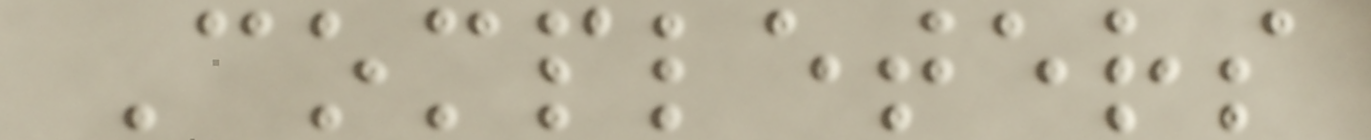Completers
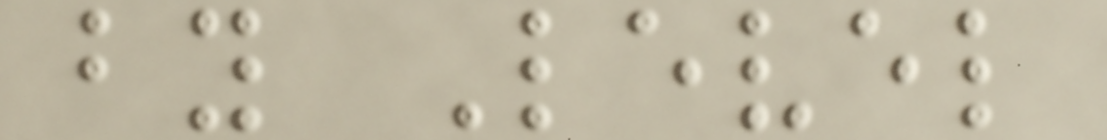by Level
